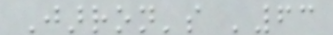Jarron's '63
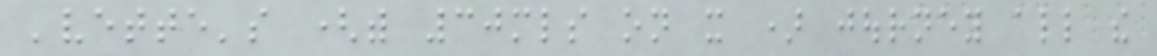'vette's (with 30mls on it ) journey all the
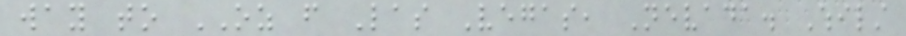way to OZ from Las Vegas, Nevada. Whilst
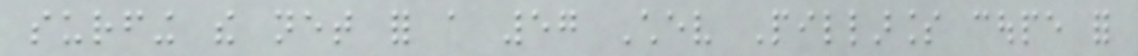surfing the net for a 57 Chev Pillarless coupe for
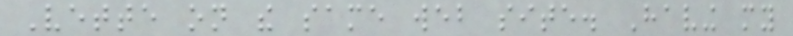Vette on the same web site. Having my
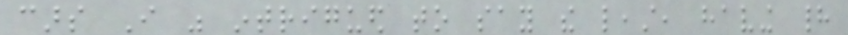cars I was intrigued to say the least, having had
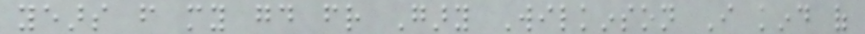years from my good friend Gary Wilkinson I kind of
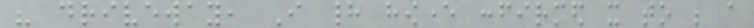his driveway, I had however confirmed it to be a
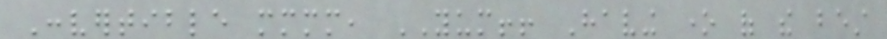Convertible mmmm, YUM!! Having one of the best
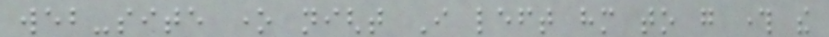web-site one night I left him to go through the
